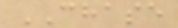CHASE
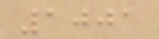1001
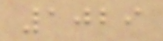1029
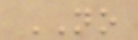NO
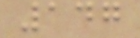147
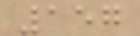157
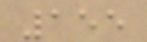155
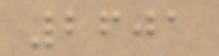2601
